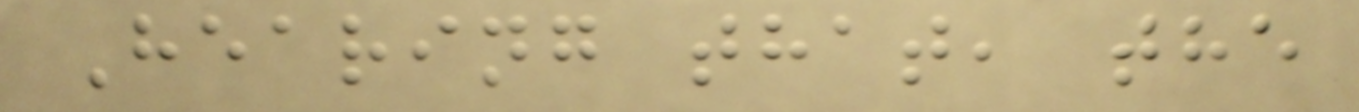Hearing that, the
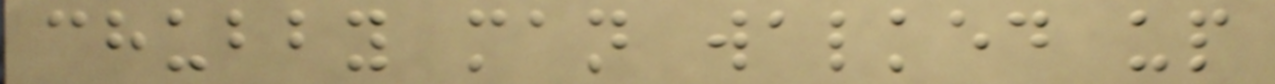chubby man walked up
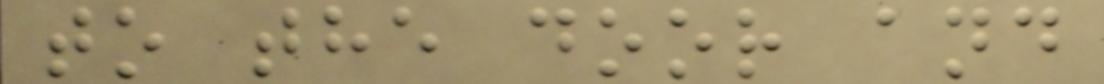to the door and
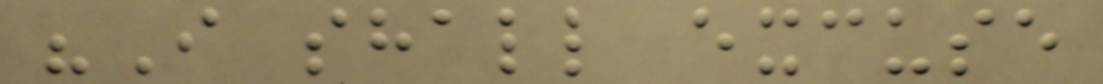"I shall excuse
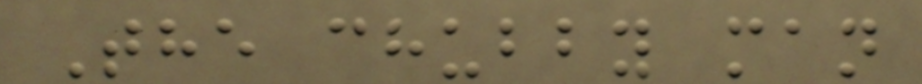The chubby man
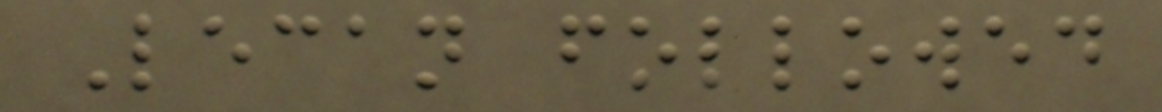Lecan followed
